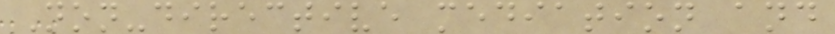Non-directive mediation and
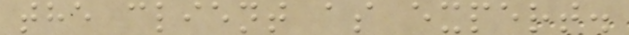the client as expert.
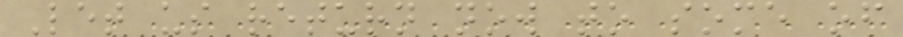Let us return now to some of
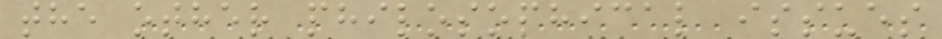the other philosophical issues
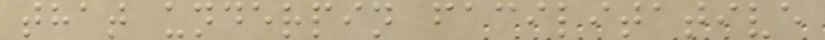that underpin facilitative
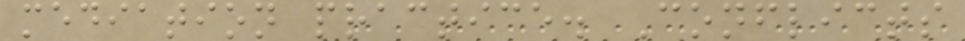mediation practice. Conflicts
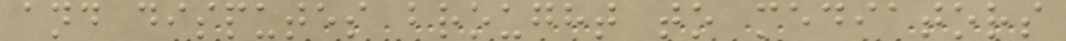and disputes brought to mediators
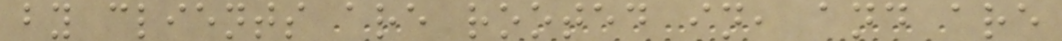by clients are rooted in, and are
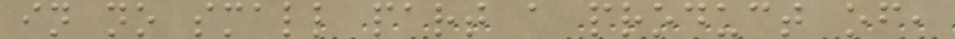in no small part a product of,
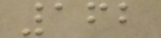162
